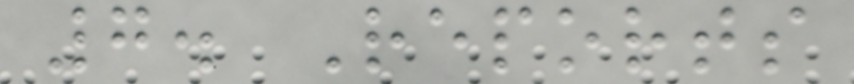7. Reports
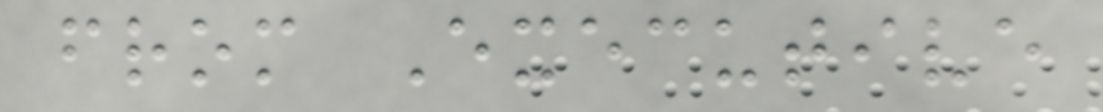from Executive
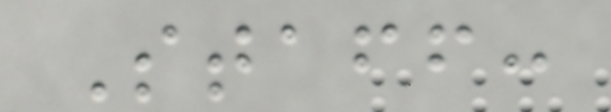Staff:
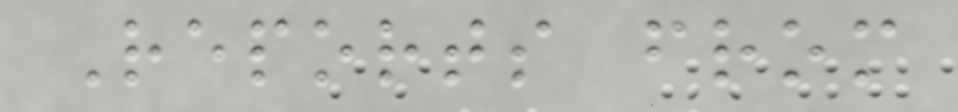Reports from
